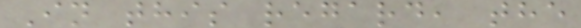In this regard, the
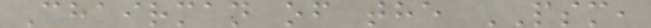Chairman of the PSM,
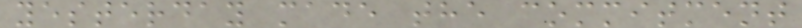yesterday made the commitment
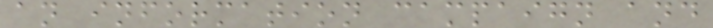an information campaign and
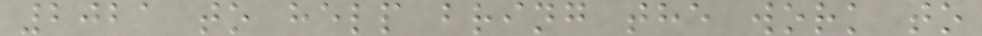2021 to help bring the work to
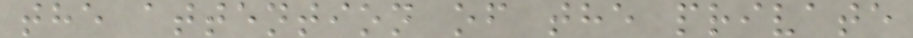the attention of the private
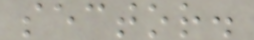sector.
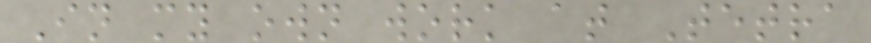In my own work at Tetra
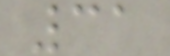31
